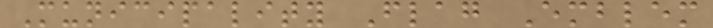Municipality Flag Emblem
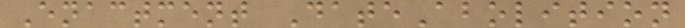Enactment DateAbolition
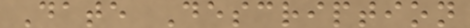Date Description
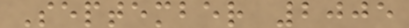September 2005
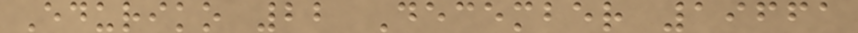Eduriko 22 December 19661
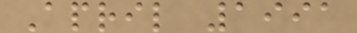April 1991
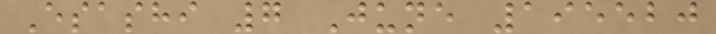Esashi 7 June 195520
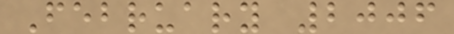February 2006
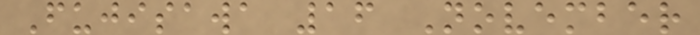Fujisawa 16 November
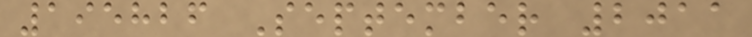195826 September 2011
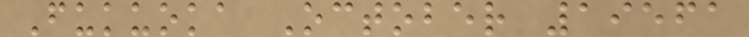Fukuoka October 19561
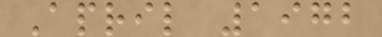April 1972
